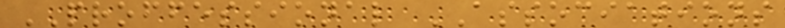PROFFESSIONAL ASSOCIATIONS
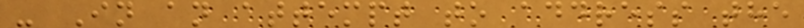- In an attempt to address the
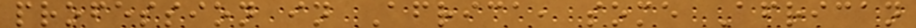profession in Africa, some African
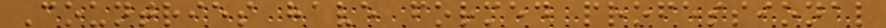Countries have formed professional
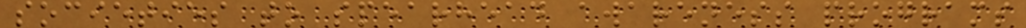societies to spearhead awareness programs
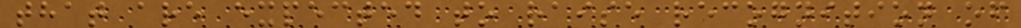that are expected to raise recognition of
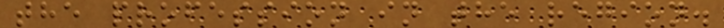the profession in the region.
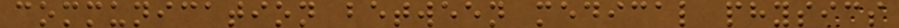communication between medical physics
